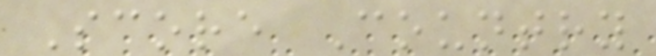Score Country
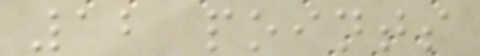12 points
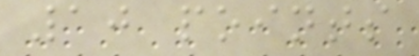10 points
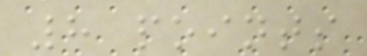8 points
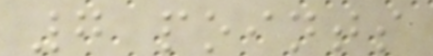7 points
